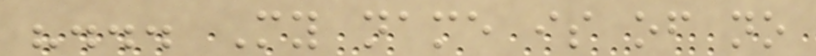"... My name is of no
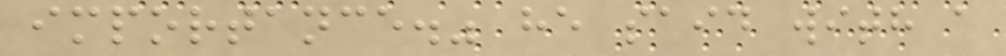importance." he said with a
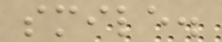smile.
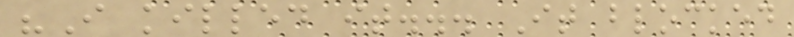"I killed it... It blocked
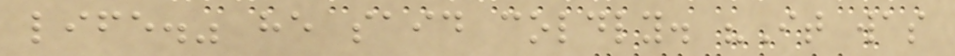life." he said coldly. "It was
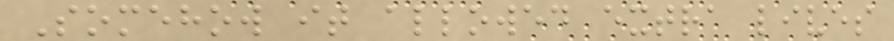Somehow it allowed extra lives
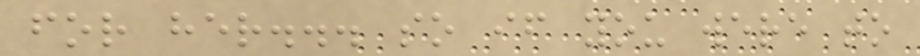for her... so if you were to
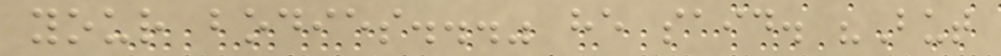your bodies..." he said. "But
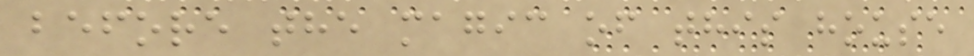before the magic of this house
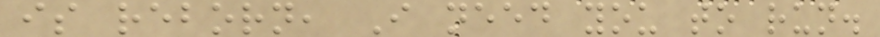is reborn, I need you to run.
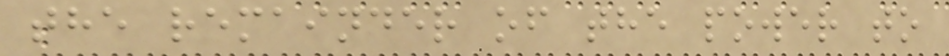the remainder of the power to
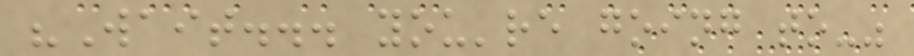"Wait... you're going to-"
